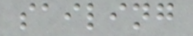sailing
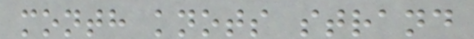month knots strand
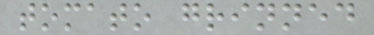tomato grinned
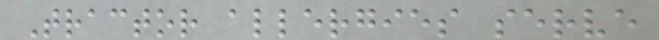Tractor allergies serve
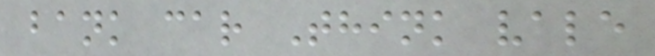bank car Think vale
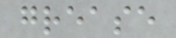grease
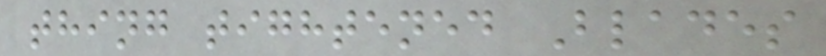thing tightened Blades
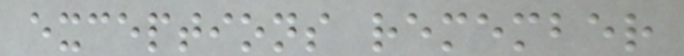exceptions remember
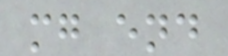mg end
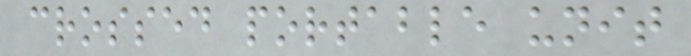crossed portable unit
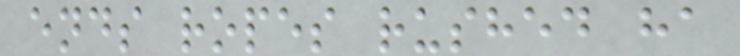ends ropes rushed ha
